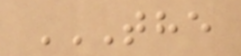THE
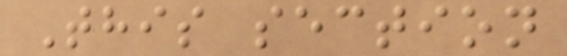This section
